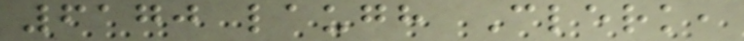6170 laugh Clerk,
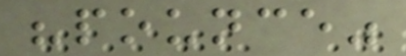"pounce"
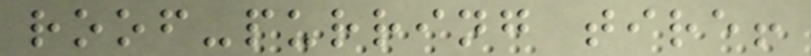roof-purring tire!
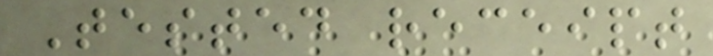Tested receipt
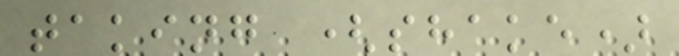taking (shake)
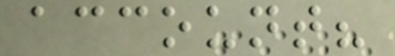account?
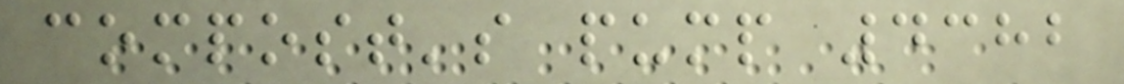compost's pump 4382
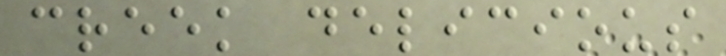creek delicious
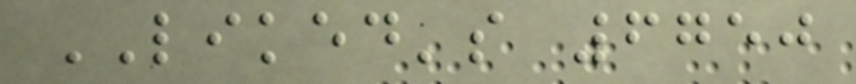LIKED's 6750
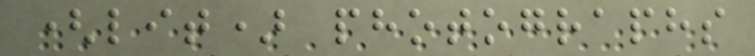(lit) photographs
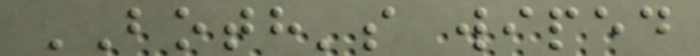BOTH's wiped
